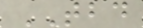TBD
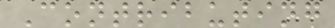Contributing
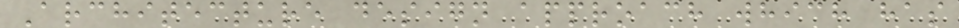Architecture design approach which has
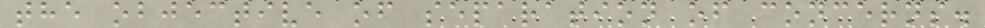the objective of separation of concerns.
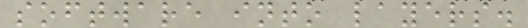software into layers.
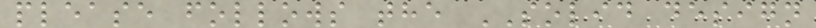please follows the SOLID design
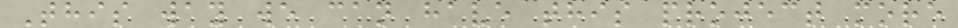This way we can have this project more
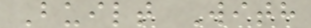Built With
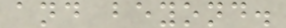and beyond.
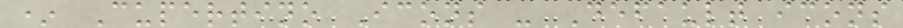* Cupertino Icons - Default icons
